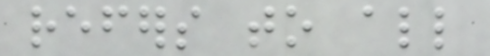refers to all
